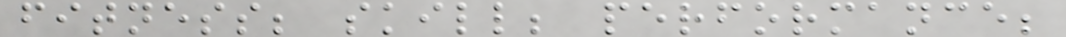fitness; skill; performance;
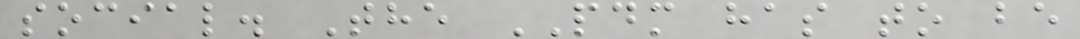social. The PDM has to be
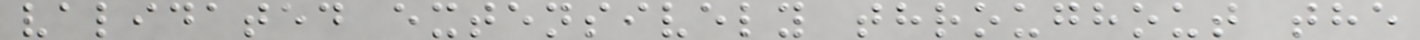validated extensively throughout the
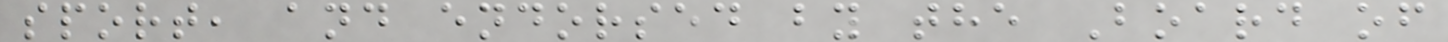sport, and endorsed by the Board of
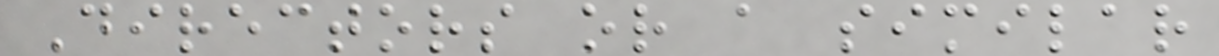Directors or a similar
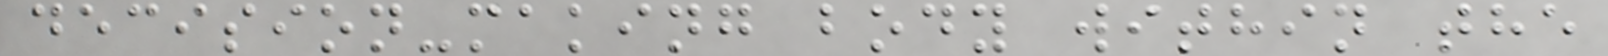decision-making body within the
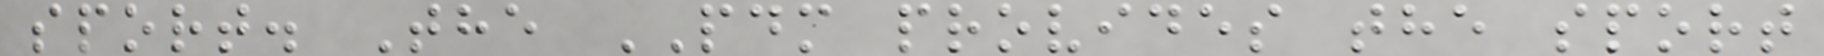sport. The PDM provides the sport
